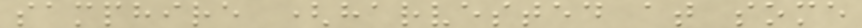samphire (harvested at some
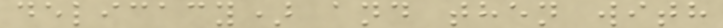delicacy) and then with
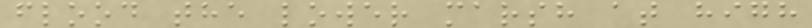flood the lower marsh at high
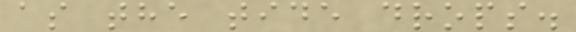as the tide drops.
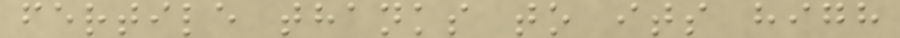fertile thanks to its high
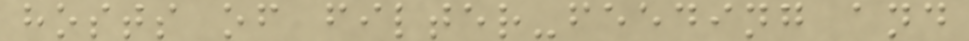hosts of filter-feeding and
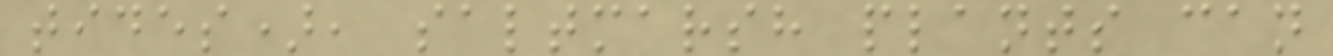tides), saltmarsh plants can
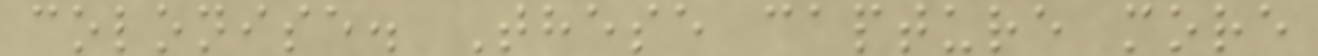colonise. These capture more
